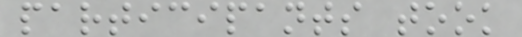participants took
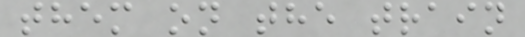them on the train
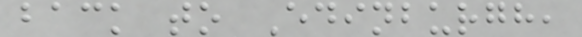back to Edinburgh,
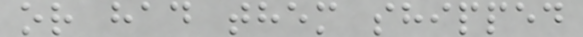or had them shipped
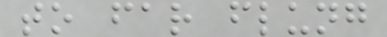to far flung
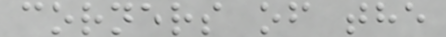corners of the
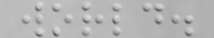world.
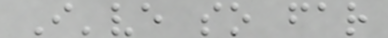I've so far
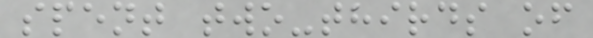spent two-thirds of
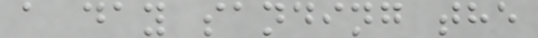a day sanding the
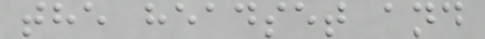the headset and
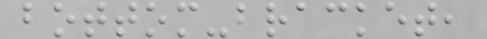bottom-bracket,
